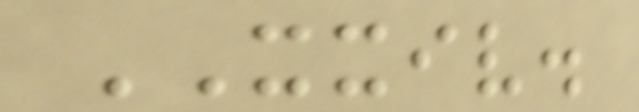XXIV.
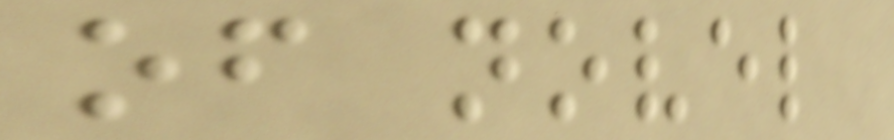of novel
